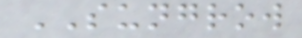SUNGROW
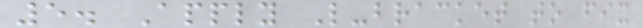5. Apply L-bracket to fix
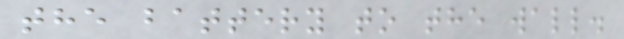the battery to the wall.
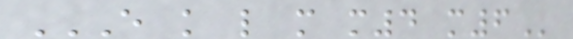E K L M M4 M6
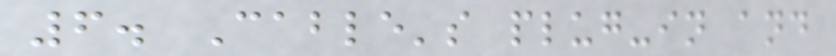6. Cable's plug-in and
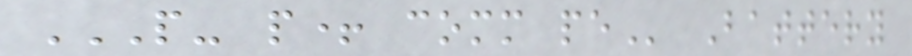P- P+ COMM PE Battery
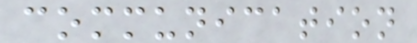communication
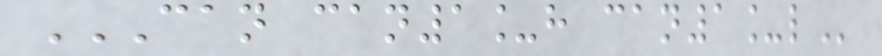CAN CAN1_H CAN1_L
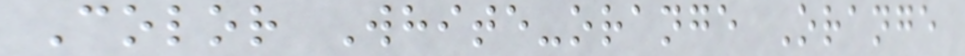Color White-orange Orange
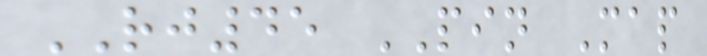RJ45 PIN Map
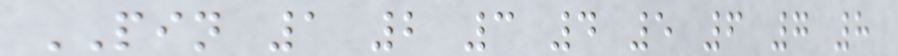PIN 1 2 3 4 5 6 7 8
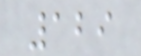129
